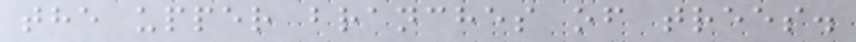the upper branches of trees.
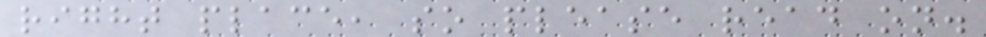right place, so please read on.
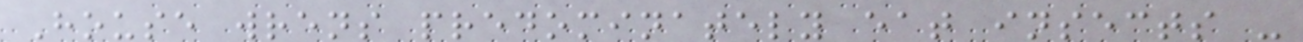House wrens predominately eat insects -
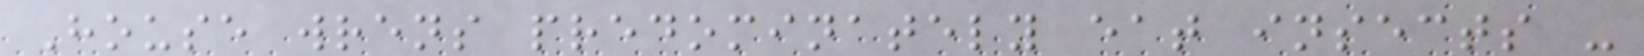House wrens predominately eat insects -
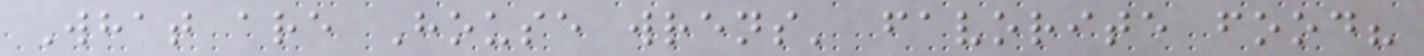What are House wrens' favorite food?
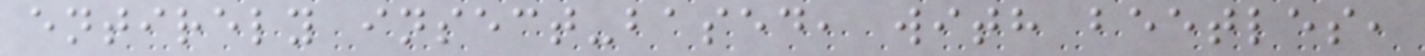entirely insect-based, with beetles,
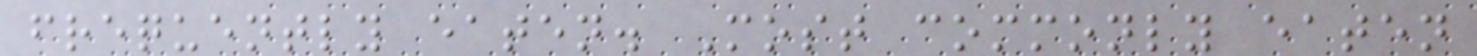frequently eaten. Most commonly eaten
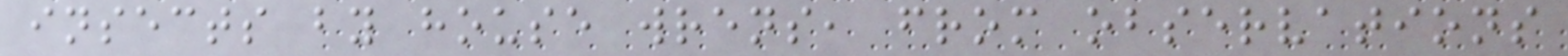insects by house wrens, from observations
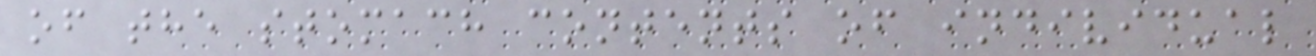of the stomach contents of individual
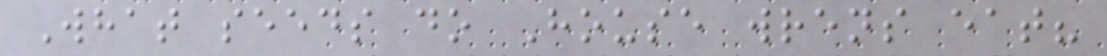What seeds do House wrens eat?
